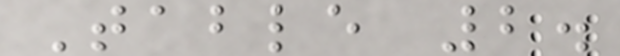Table 2.
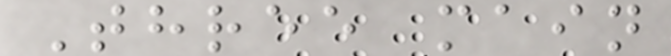Three main
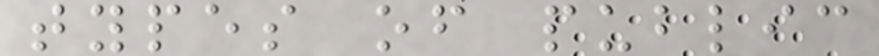types of public
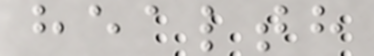health
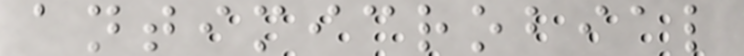antimicrobial
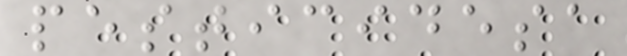pesticidesa
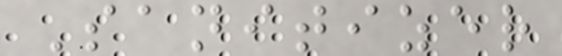Sanitizer
